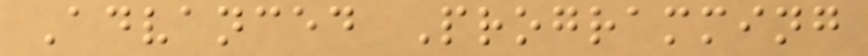Advanced Programming
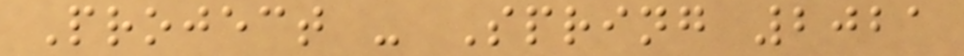Project - Spring 2021
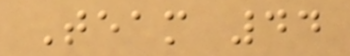Team 44
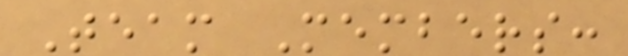Team Members:
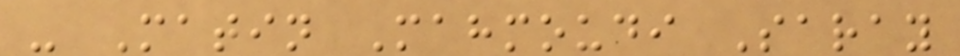- Matin Mahmoudi Saray
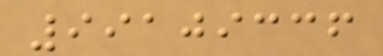99109336
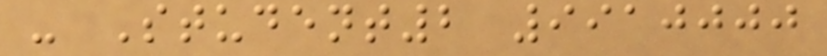- Student2 9910000
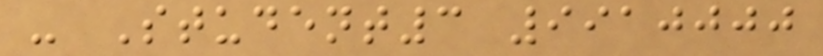- Student3 9910000
